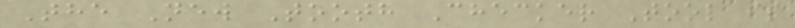The New Tooth Checker Tool is
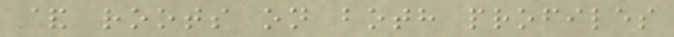& roots on both profiles
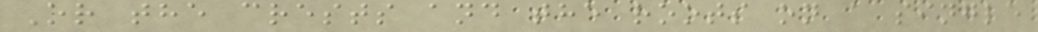Or the crests and the roots on a single
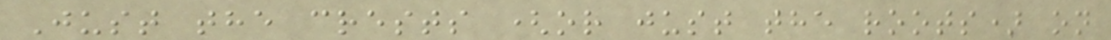Just the crests (or just the roots) on
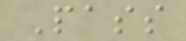Pass
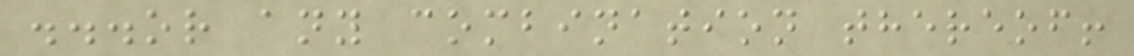...or any combination thereof!
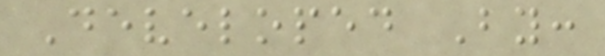Developed By:
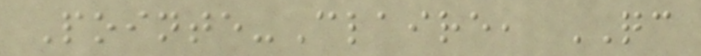Pointe-Claire, QC
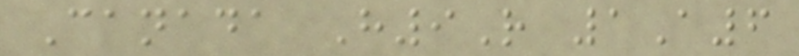Canada H9R 1A6
